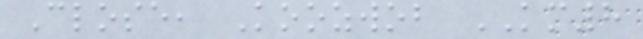Close, Koozwob KM8
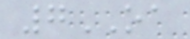7OA
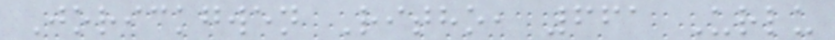Jorickgwen Ritho, 661 Urlu
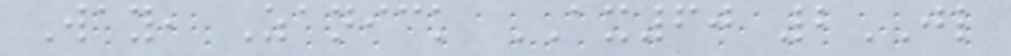Way, Zanick AX60 2JL
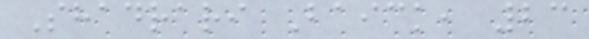Shadrari Baick, 23
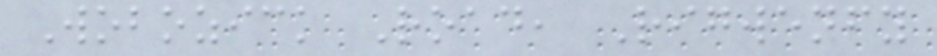Wobozick Road, Rigwenfy
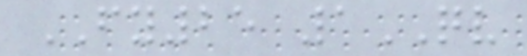FY25 1QV
